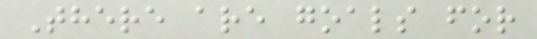There are goals for
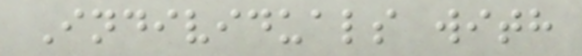Individuals with
